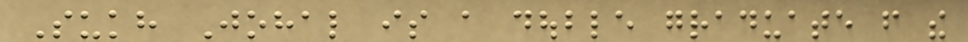Sukh Johal is a double graduate from the
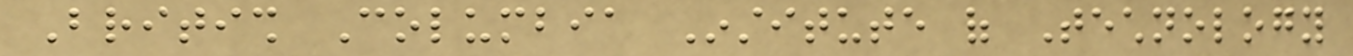British Columbia Institute of Technology
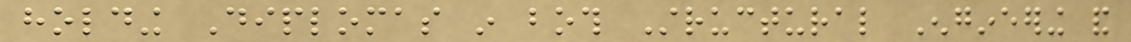holding Diplomas in both Structural Engineering and
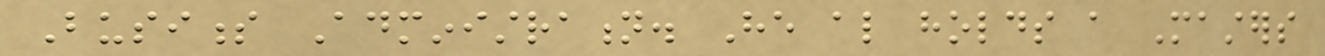Business Administration. He also holds a Masters
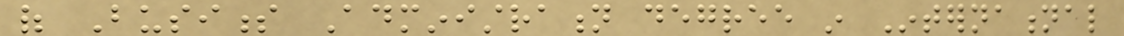of Business Administration degree in International
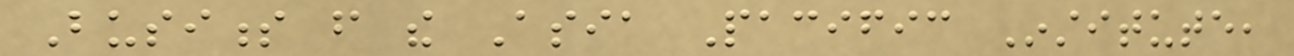Business from the Asia Pacific Institute,
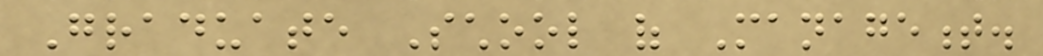Graduate School of Management.
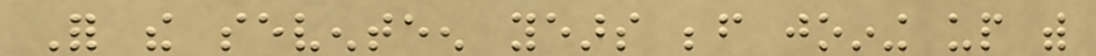For the seventeen years before joining up with
